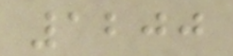1200
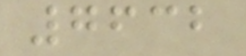7632
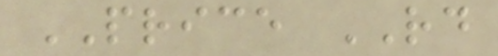PRICE RD
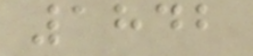1842
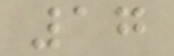17
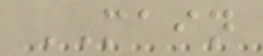MAIN
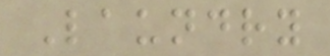Laundry
